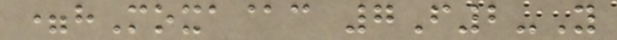=hMoxa@c 7F2-Y
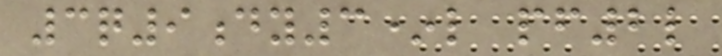3q9dy3*l pf2l
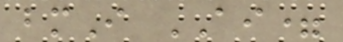bmI AI=
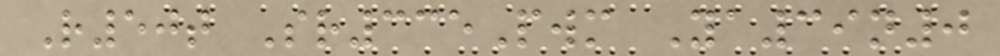R50t Sr335Pwm Ya39n0
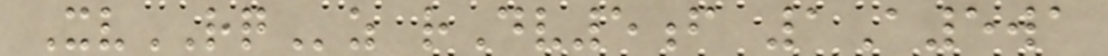XvRQz rDv5f 1A5wa
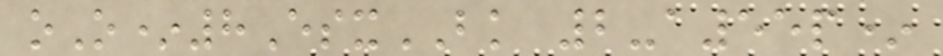oO*8EsxBK 2-a55p*
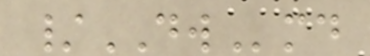/DWmd
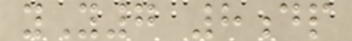yY7 8dp
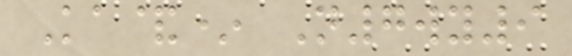Ka&* N7wy9
